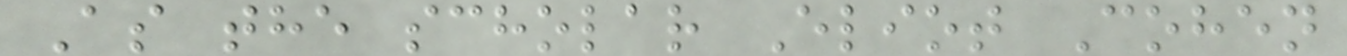As the scholar Eliot Cohen
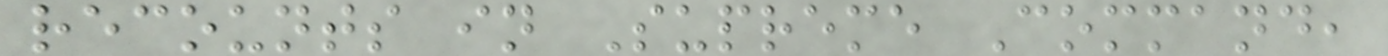recounts in Supreme Command,
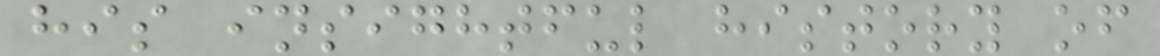his insightful history of
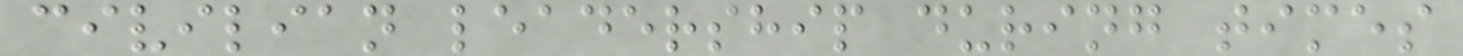civilian leadership during times
